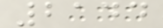2144
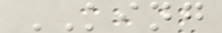KING
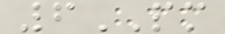6PM
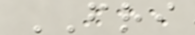FRI
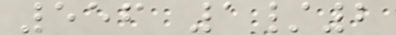556 1/2
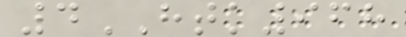4HTK968
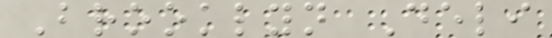Brooklyn Deli
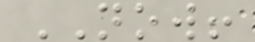NOW!
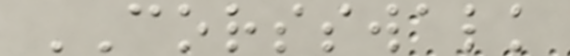CORSSWALK
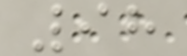98
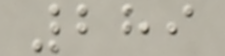289
